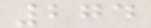274
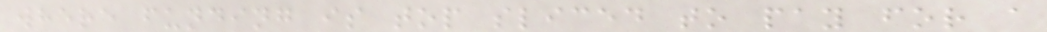where funding is top sliced to pay for a
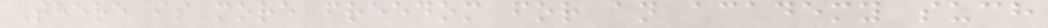There is more freedom for an academy such
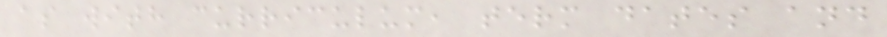as with curriculum, term dates and
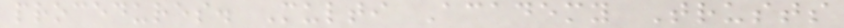procedures. Multi Academy Trusts
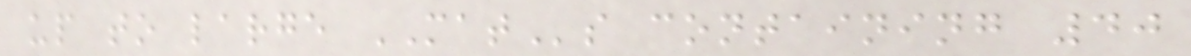up to large MATs containing 40
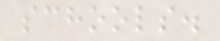schools.
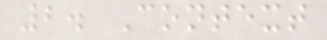2. Context
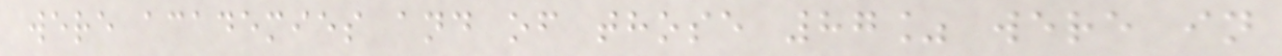were academies and of those 87% were in
